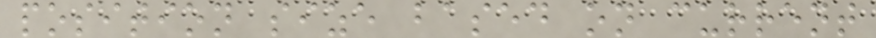position size based on current
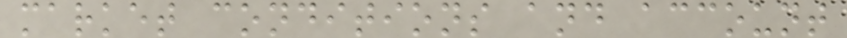market conditions and account
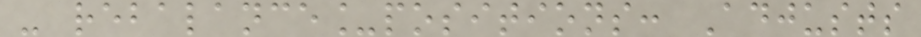- rebalance_positions: Adjusts
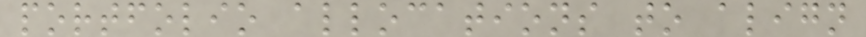portfolio allocations to align
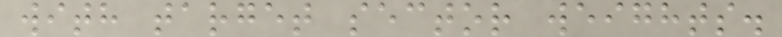with target sector weights.
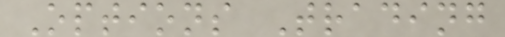Options Trading
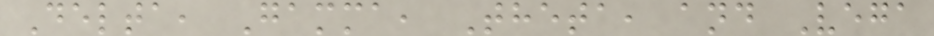Delta, Gamma, Theta, and Vega
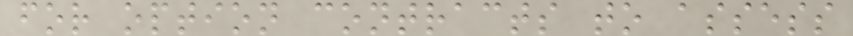for option contracts to assess
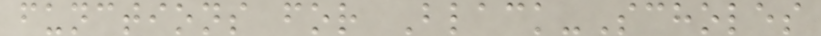functions for Black-Scholes
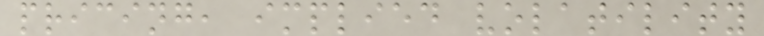pricing, implied volatility
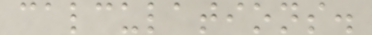calculations.
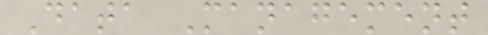Data Management
